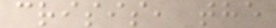crisis, the
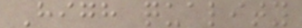High quality
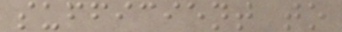sufficient to
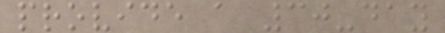provide a 30-day
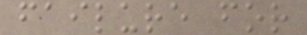failure for
